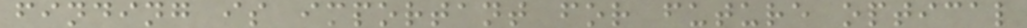finding is important for future optical
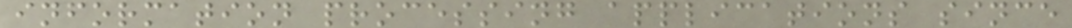information processing applications since
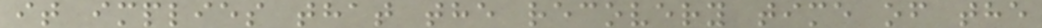it implies that the recovery time of the
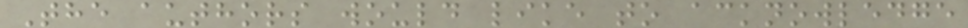The authors would like to acknowledge
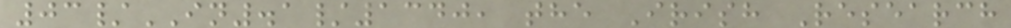03/IN.1/1340, the Irish Research
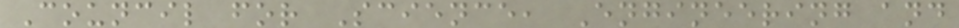Council for Science, Engineering and
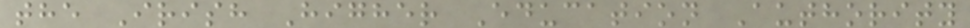the Irish Higher Education Authority
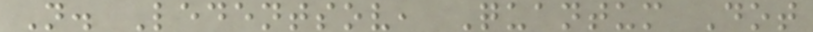N. Ledentsov, Quantum Dot
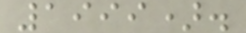1999).
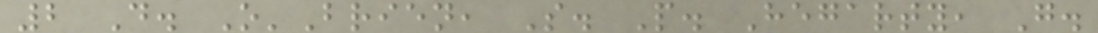2 D. O'Brien, S. P. Hegarty, G.
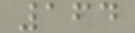164
